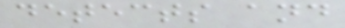detects and
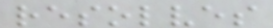resolves
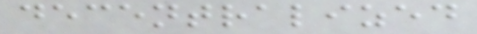decentralized
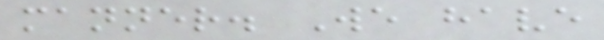manner. We have
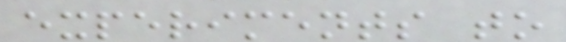experiments to
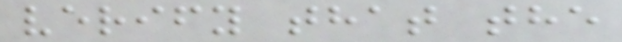verify that the
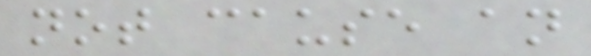not cause an
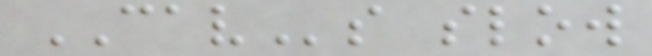CAVs slow
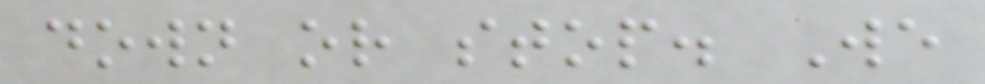down or stop. We
